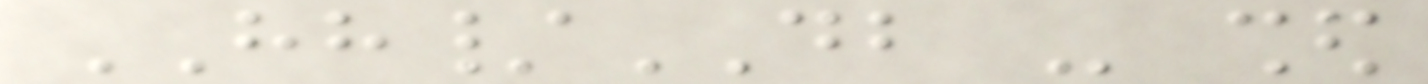HH/DB - shed
